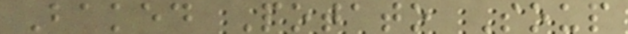Baked Potato Soup
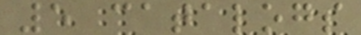5 catalogs
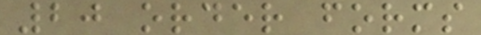20 order forms
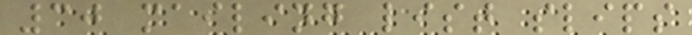30 mailing list slips
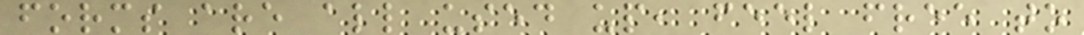forms are all used up, feel free to
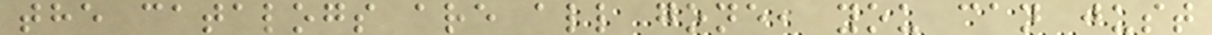the catalogs are all gone, you can just
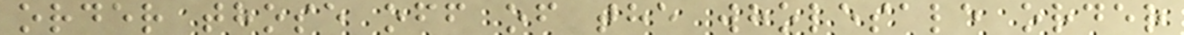order those off of the wholesale order
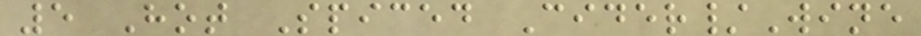5 Hot Spiced Cider/Wine
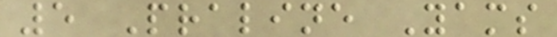5 Praline Yams
